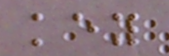key
